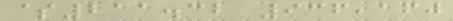$211.32 936,160
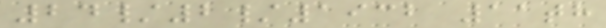24/2/1932 11th
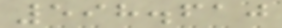598.610
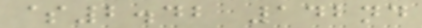$2.42 142nd
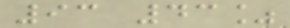93 43%
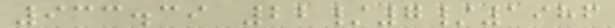933.39 22/7/1986
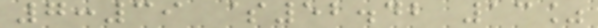7:39 $52.42 13%
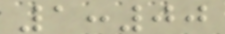1:00
